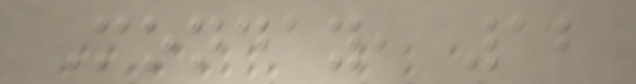Monday, 12
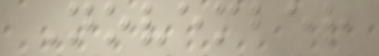November
